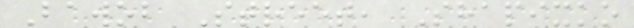Bawob Street, Shapixko
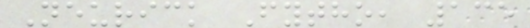Neurick Fytho, 135
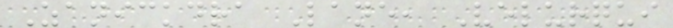Zanickdra Lane, Velurqui
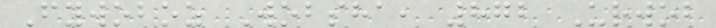Fywoboz Wobsha, 872 Urwob
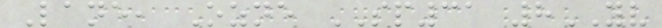Lane, Ozne SP31 8YV
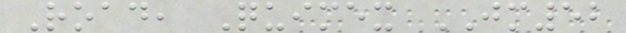Road, Quimex JM52
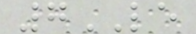7LE
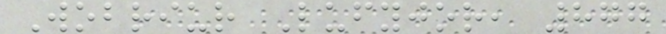Wobriur Lufyjor, 877
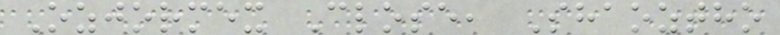Ozjormex Close, Shaoztho
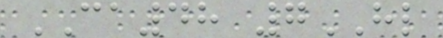CA48 7HL
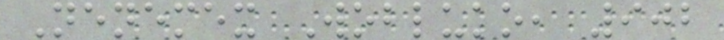Nenemex Wobluko, 902
